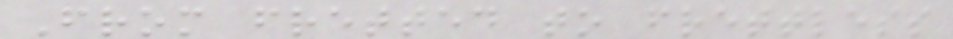From fretted to frettless
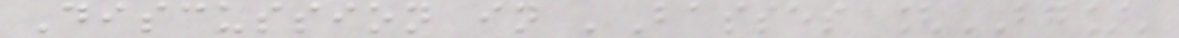Discussion in 'Basses [BG]'
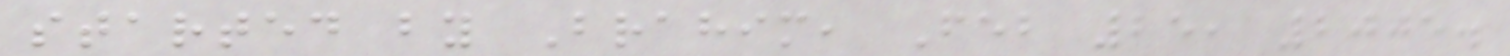started by Brahim, Feb 25, 2005.
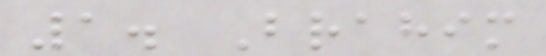1. Brahim
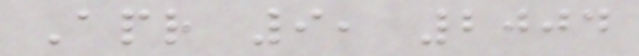Apr 9, 2004
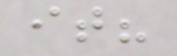it?
